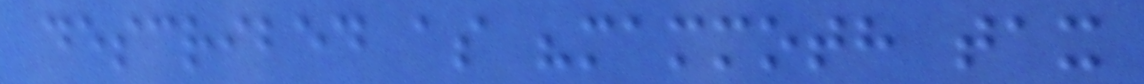described as "mammoth tax
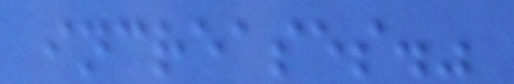increases."
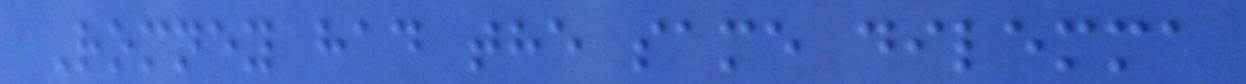Romney had the same dilemma
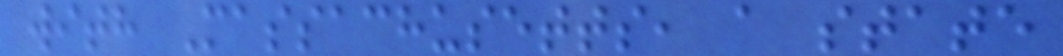with Massachusetts, a state
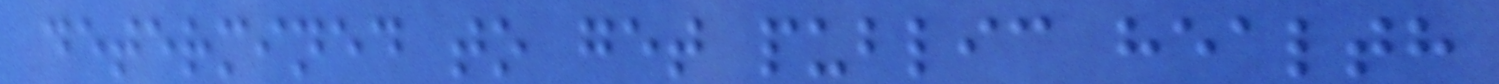determined to get public health
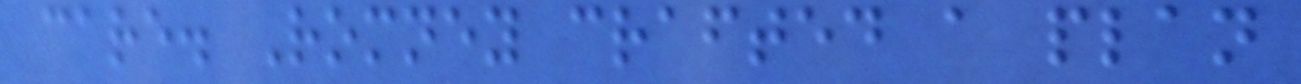care. Romney crafted a plan
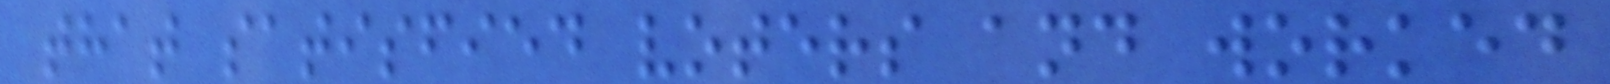that satisfied voters and worked
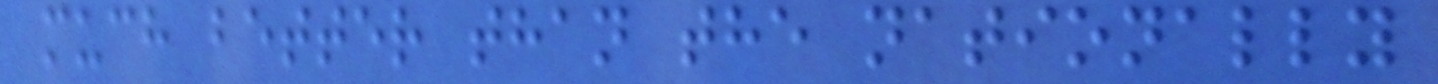much better than the nationally
